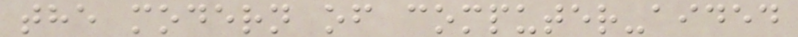the modern of computer-aided
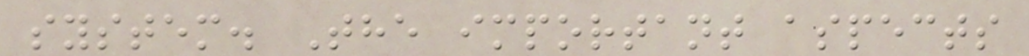system. The important aspects
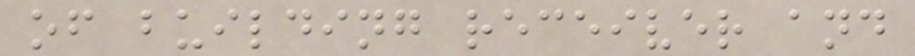of building receiver and
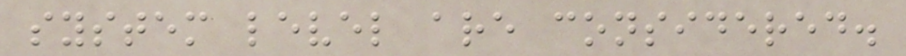system level are considered.
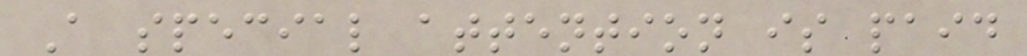A special attention is paid
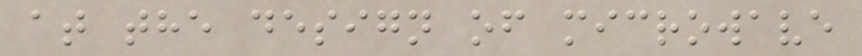at the design of microwave
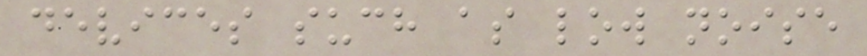devices such as low noise
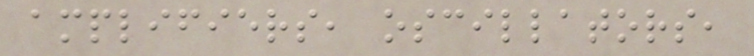amplifiers, oscillators,
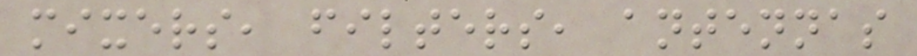mixers, filters, antennas
